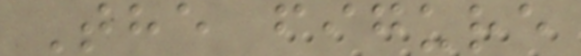The figure
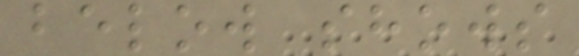below shows
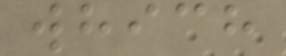which
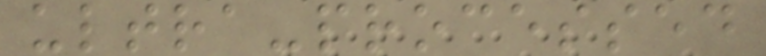ultra-processed
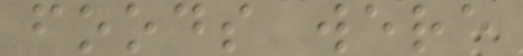foods were
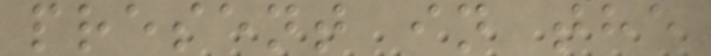present in the
